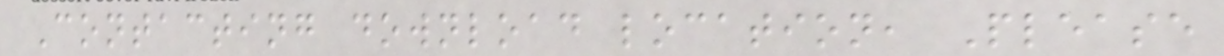Contacting download location, Please
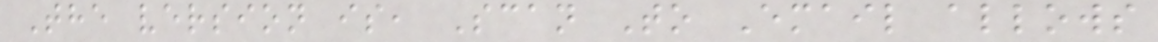The version is, Scan To Email allows
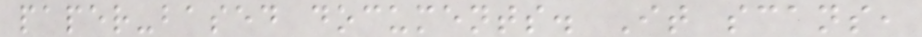paper-based documents. It scans,
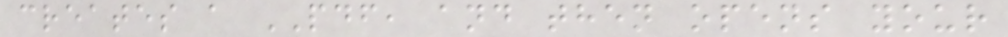creates a PDF, and then opens your
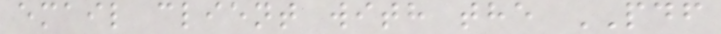email client with the PDF
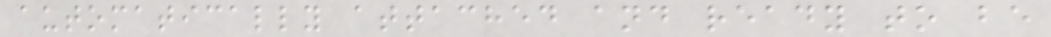automatically attached and ready to be
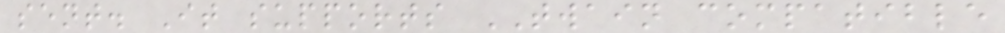sent. It supports TWAIN compatible
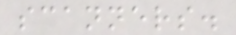scanners.
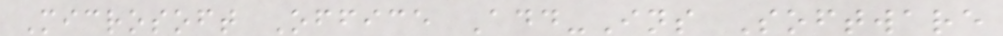Microsoft Office Add-Ins Software
